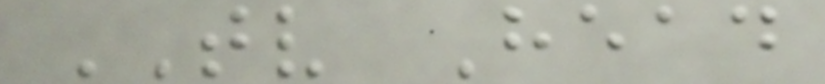TV Head
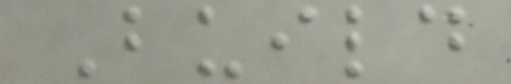Build
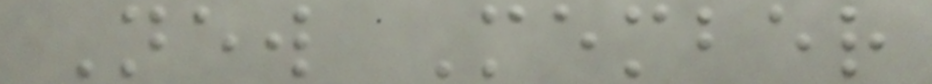New Member
